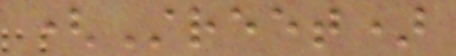(Street)
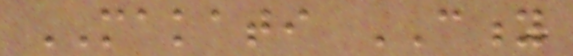MAKATI CITY
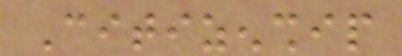Citizenship
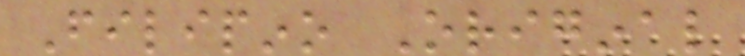Filipino Original
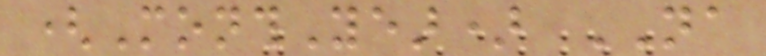(MonthYear) NA
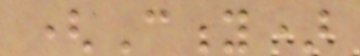(City)
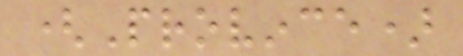(Province)
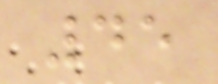45
